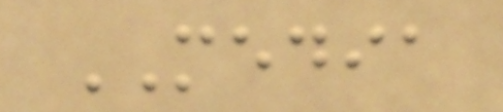MEDIA
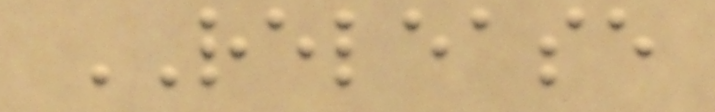RELEASE
